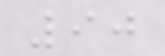90
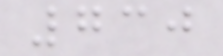730
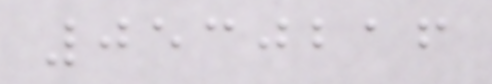0530216
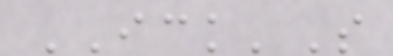ICK'S
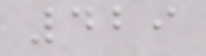429
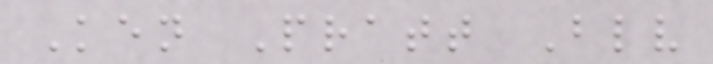Ken Pratt Blv
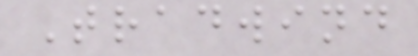Tradwind
